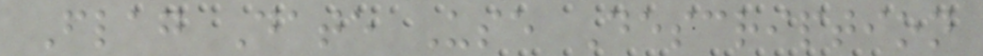Flag Date Use Description
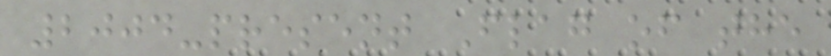2004-present Flag of the
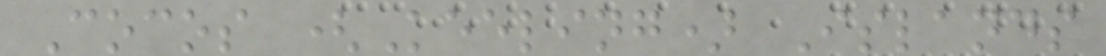Cocos (Keeling) Islands
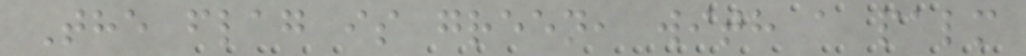The flag is green, with a palm
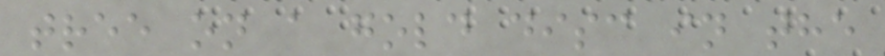tree on a gold disc in the
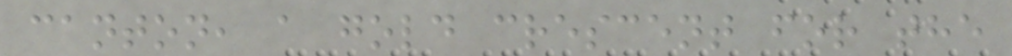canton, a gold crescent for the
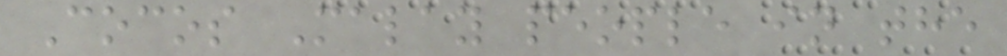Cocos Malay people in the
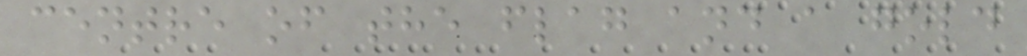centre of the flag and a gold
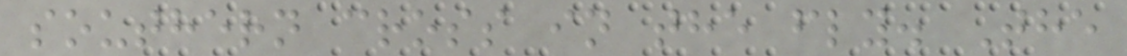southern cross in the fly. The
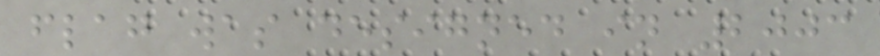flag was designed in 2003
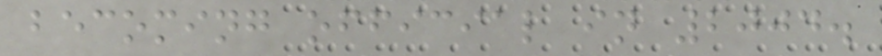becoming official in 2004.
